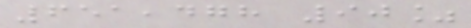651,478 90%
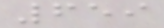659
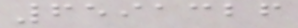6591326
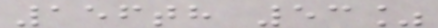156th 53%
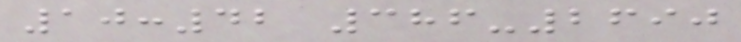10:42 386-2690
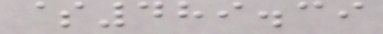$489.39
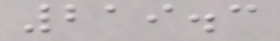219.3
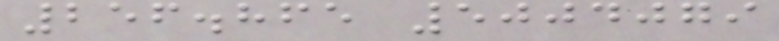256.865 5004079
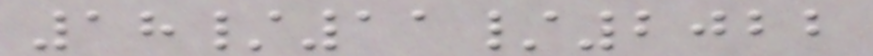18/11/2022
